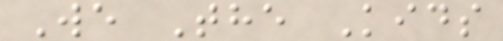We The Kids
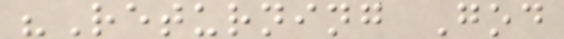"Returning God
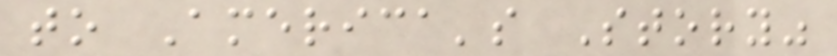to America's Story"
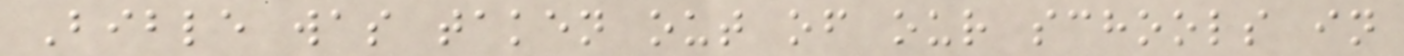Bible was taken out of our schools in
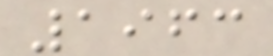1963
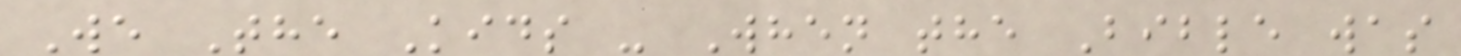We The Kids - When the Bible was
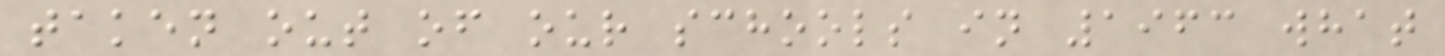taken out of our schools in 1963 what
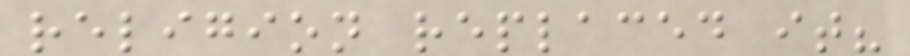religion replaced it?
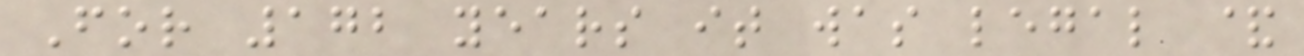For 172 years it was legal &
